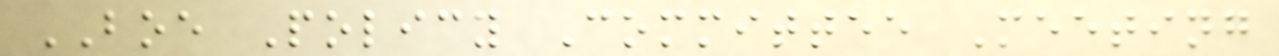BOE Policy Committee Meeting
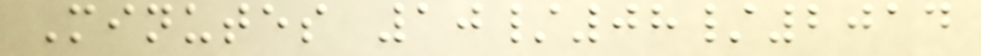Minutes 10/08/2014
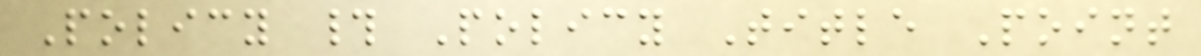Policy # Policy Title Point
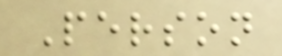Person
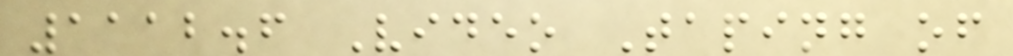1112.6 Video Taping of
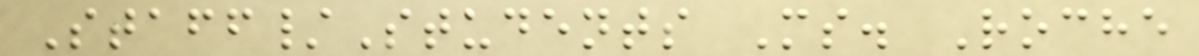Staff/Students Ms. Roche
